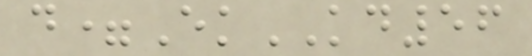d=EkKD56
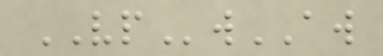VPwAW
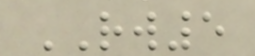RW5
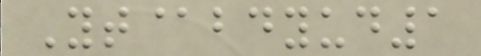Yt@bdyud1
